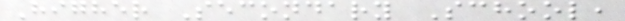Higher Secondary School,
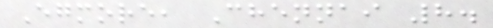Egmore, Chennai 8.
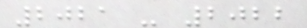2021 - 2022
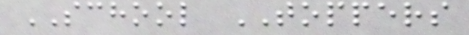SCHOOL TOPPERS
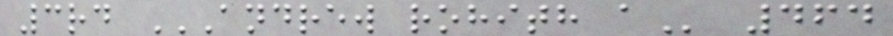3rd ANDREW ROHITH A 464
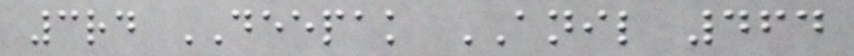3rd DEEPAK ANIL 464
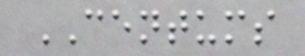CENTUMS
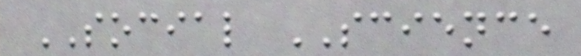SOCIAL SCIENCE
